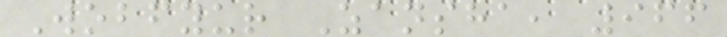Wobfyur Zansha, 966
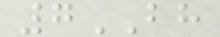7BH
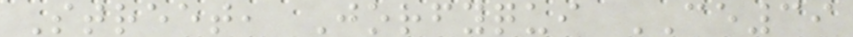Street, Jorfyqui CE39
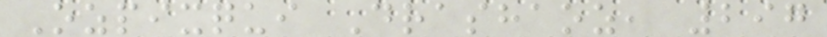Ozpixqui Drashaoz, 297
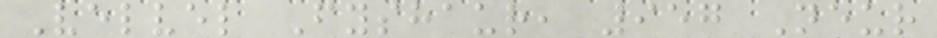Velvel Fyshaur, 957 Neur
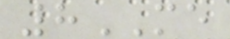8ME
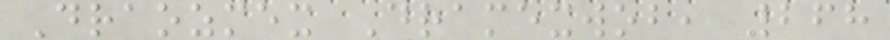Draozmex Dramexwob, 268
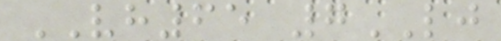VH65 7LJ
